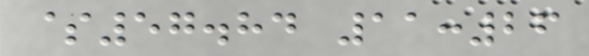$57.84 11:26
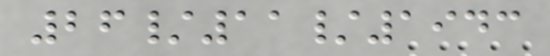26/11/1943
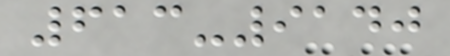613-9140
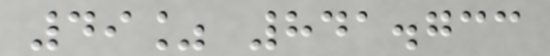49% 841.733
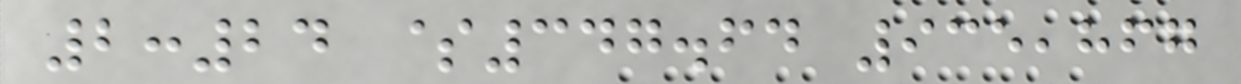2:24 $347.64 935,867
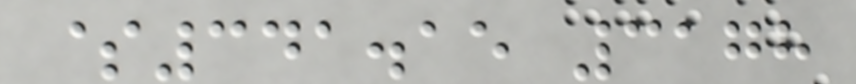$341.15 3178
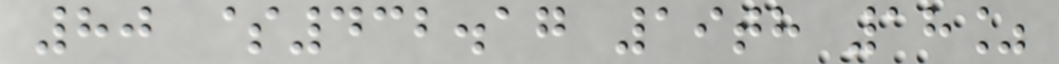80 $432.17 19th 18%
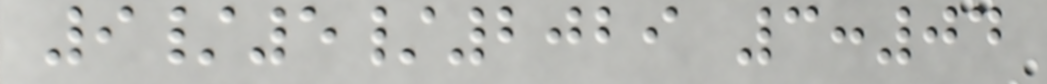9/5/2029 3:04
